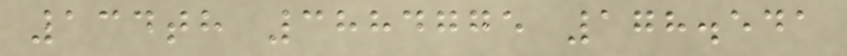134th 3884775 178.541
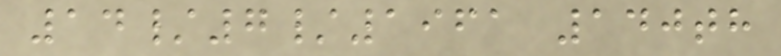14/7/1961 140th
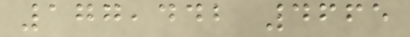177,442 4665
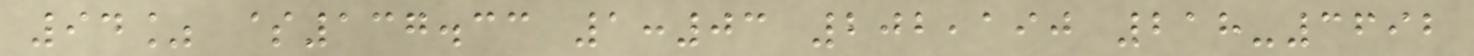94% $137.33 1:03 202,190 218-3692
